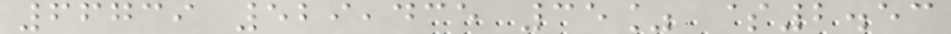66739 529,435 35% $2.53
